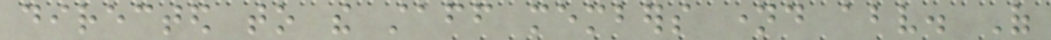directed to the staff members named above. Of
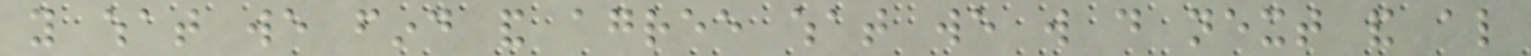you what we find and agree what we will do next and also
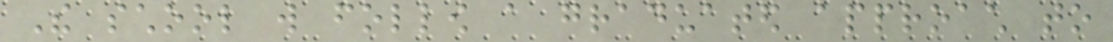The school will follow a graduated approach to
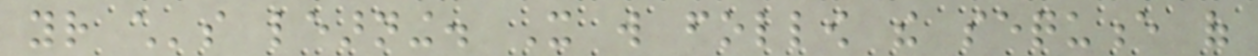your child's learning. It will follow the sequence of
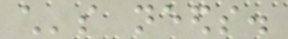child's needs.
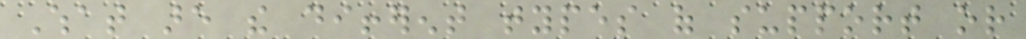What are the different types of support or
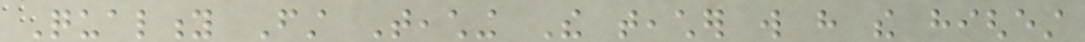Quality First Teaching The teacher will have the highest
